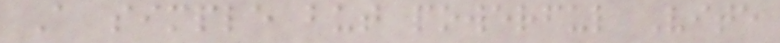A simple but powerful Vite
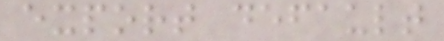export default
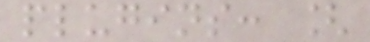plugins: [
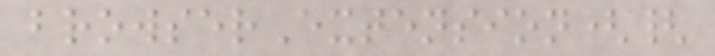browserExtension({
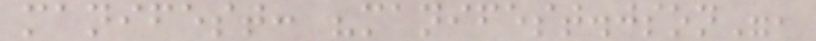manifest: "manifest.json",
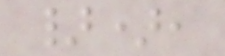}),
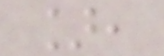],
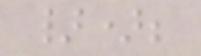});
